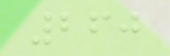260
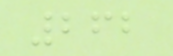262
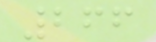266
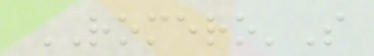ROMERO'S
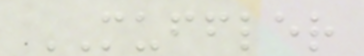MUFFLER
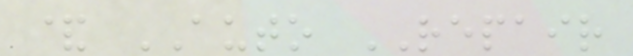& AUTO REPAIR
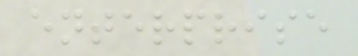enterprise
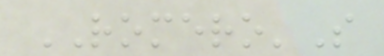ROMERO'S
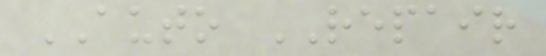AUTO REPAIR
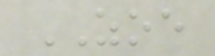ZOE
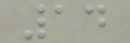14
